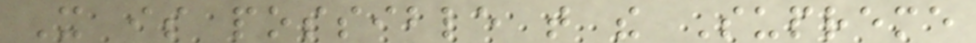It is possible that the Supreme
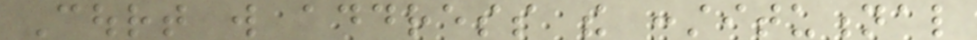Court will address the constitutional
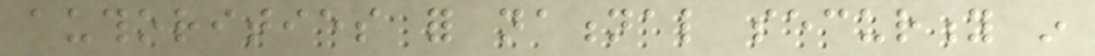authorities for national security in
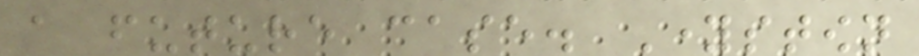a future case. Youngstown
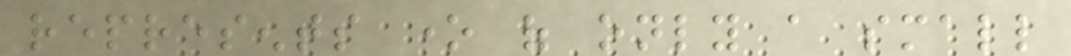represents one of only a small
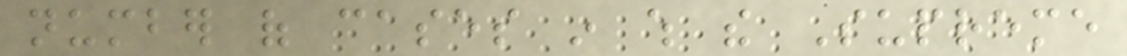number of cases in which the Supreme
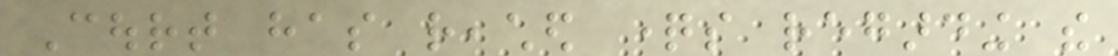Court has reached questions regarding the
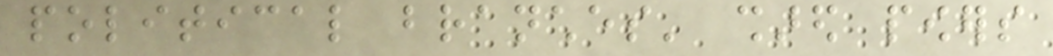political branches' shared powers
